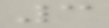3
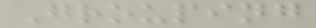Grouping
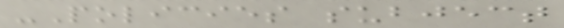-Policies subject
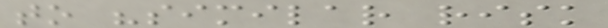to "similar risk
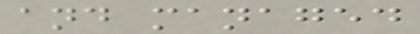and managed
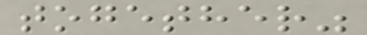together"
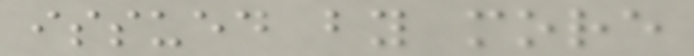issued by more
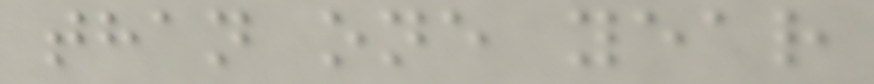than one year
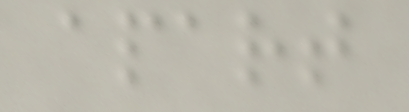apart
